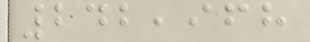242,968
